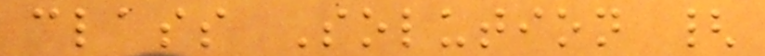class Solution {
